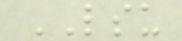LSU
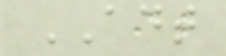ADT
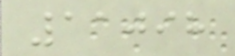11098
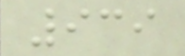939
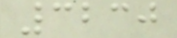3230
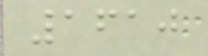1610
